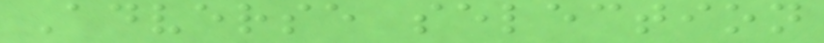Adverse selection
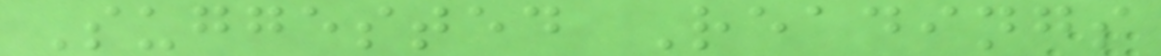Suggested Readings
